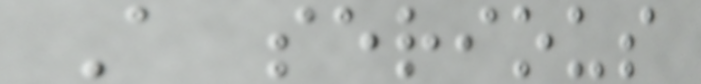A serious
